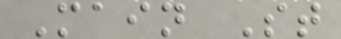Main St
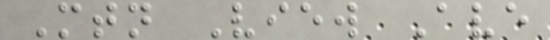Mtn View Ave
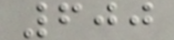600
